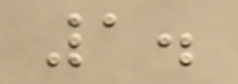1.
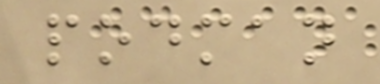podman
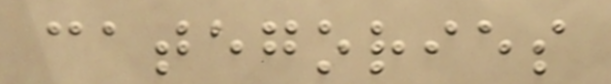categories
